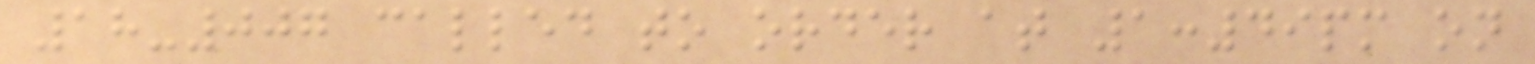18-007 called to order at 1:49pm on
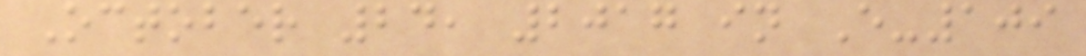October 24, 2017 in E-109
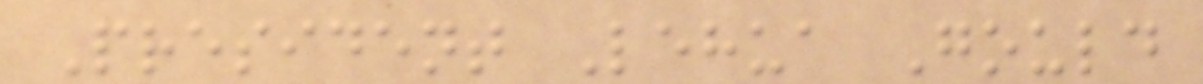President Lehua Gould
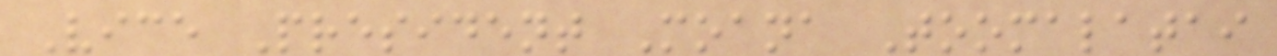Vice President Moana Toomalatai
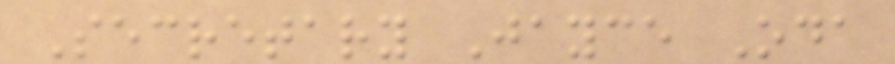Secretary Jayce Oda
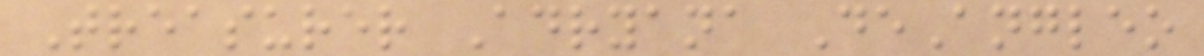Treasurer Adryana DeAngleo
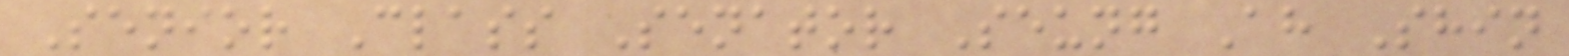Senior Class Senator Seung Ah Shin
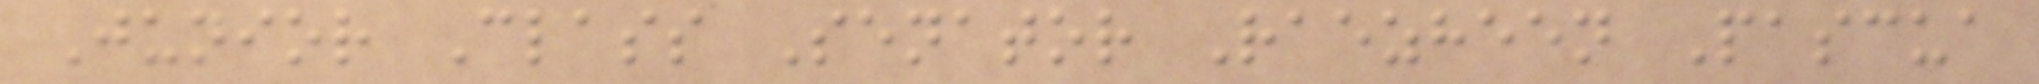Junior Class Senator Raezheen Pascua
